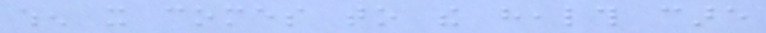when it comes to the health care
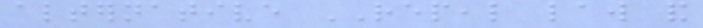alternative REPEAL law and
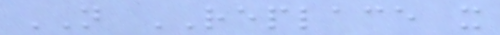NOT REPLACE it
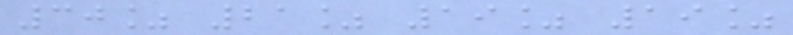30% 21% 19% 19%
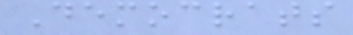Democrats
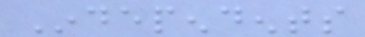Independents
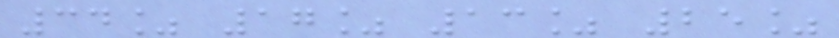34% 17% 13% 25%
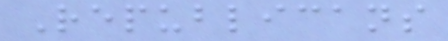Republicans
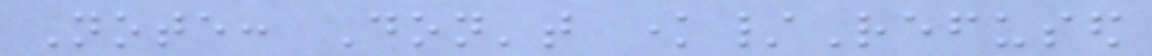Note: Don't know/Refused
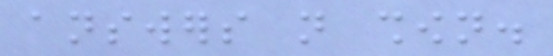answers not shown.
